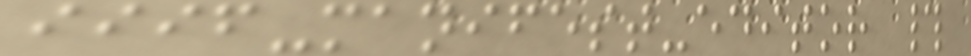iiif-manifest-editor #
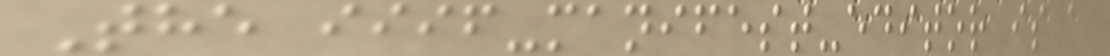The iiif-manifest-editor is a
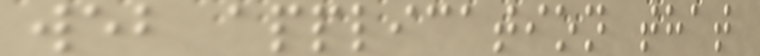web application that
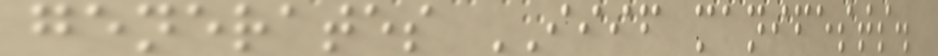generates IIIF manifests.
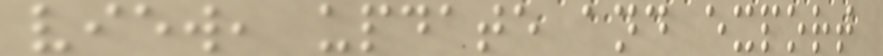view, update and export
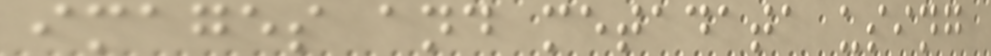images and metadata using
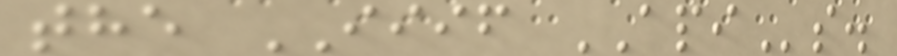the IIIF APIs.
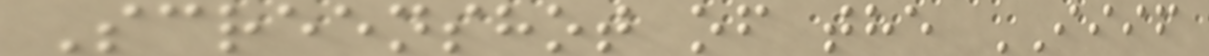Screenshot of the IIIF
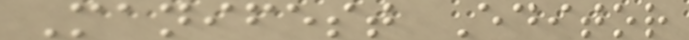Manifest Editor
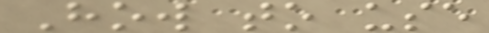How to use
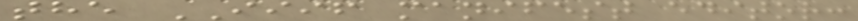the IIIF manifest editor:
